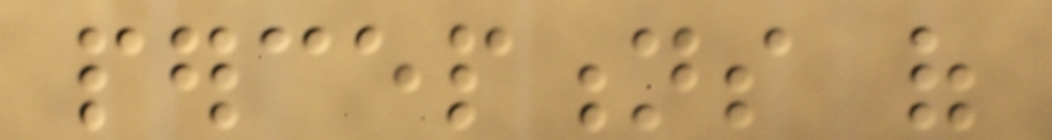perceptions of
